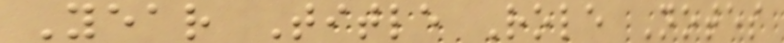Year Title Role Notes
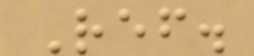Ref.
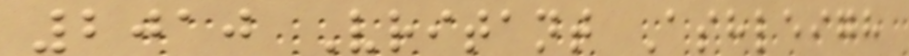2010 Vritant Ashleigh
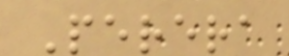Perera
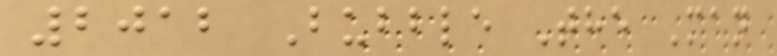2012 Bubble The Man
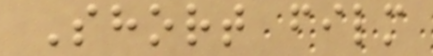Short film
